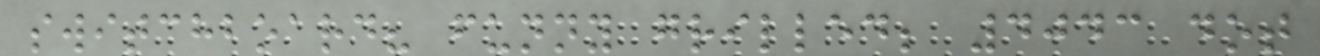switchboard? funny grilled; 4043 dot
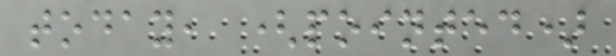today, (pointed)
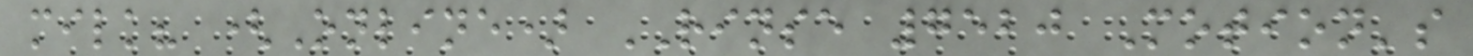milk? (Online) RINSE 7520 Motion's
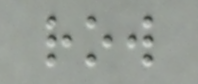row
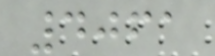4061
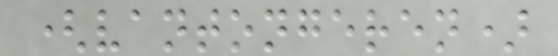(vantongeren)
